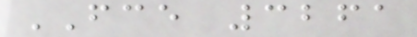FCE 3261
